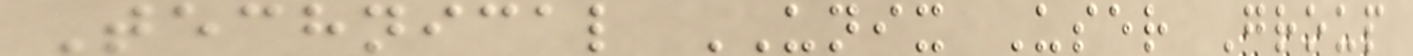Technical UNIX User Group
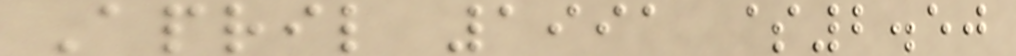April 1991 $2.50
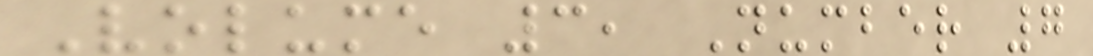Volume 3, Number 7
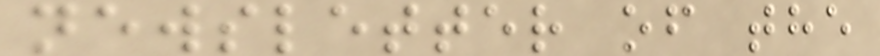newsletter of the
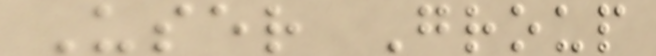User Group
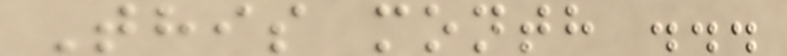This month ...
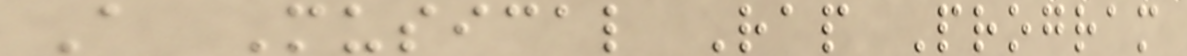A Musical Rap Program
